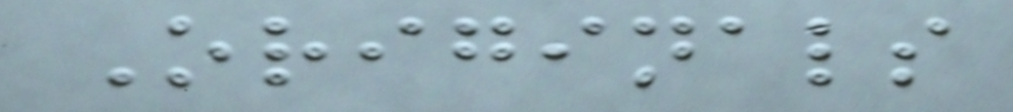Originals
